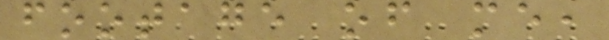footage of me,
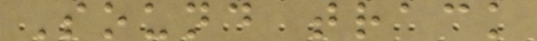Sound track
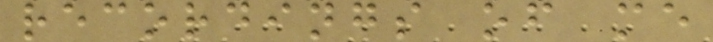recordings of me
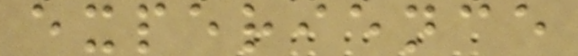experience
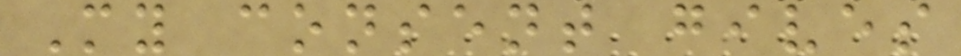My consent gives
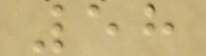58
